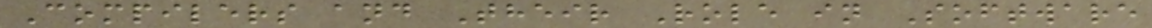Compilers and Their Role in Software
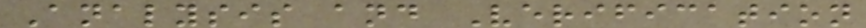Analysis and Verification
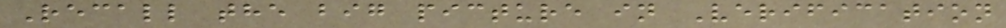Recall the big picture in Verification
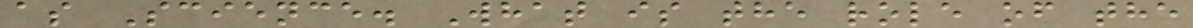as Science. What is the role of the
